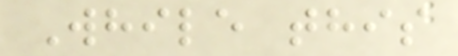While this
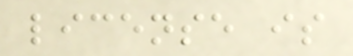license is
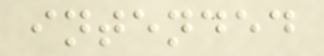intended
